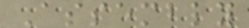Assembly
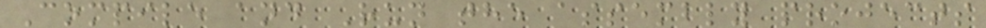Compile and Run the assembly projects
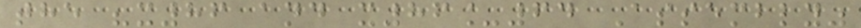the "x86 and x86_64 Assembly"
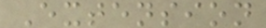Extension
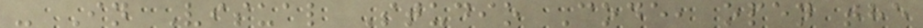- In Visual Studio Code, open the
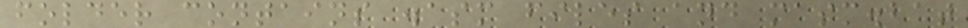folder contains .asm files and masm.bat
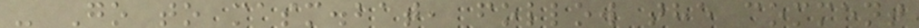- Go to masm.bat, follow the comment
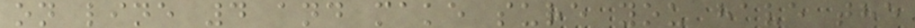on line 4 and make sure you have the
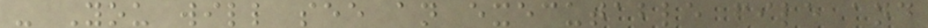- You will see an executable file and
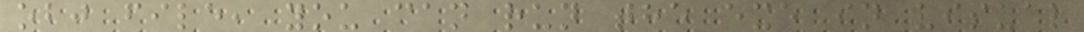obj file, you can run the exe in visual
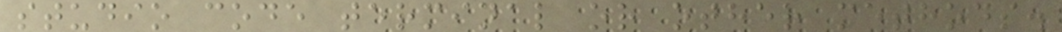studio code terminal or other methods.
